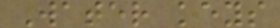Water keys
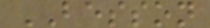BESSON
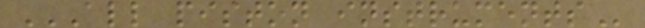ALL PISTON INSTRUMENTS
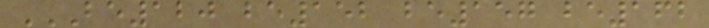BE120 BE152 BE157 BE162
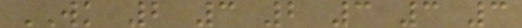WK 2 3 2 3 3 3
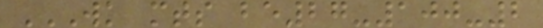WK MTS BE27-100-2
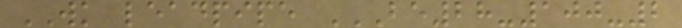WK leadpipe BE28-100-2
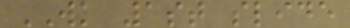WK 1st slide
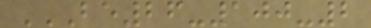BE26-100-2
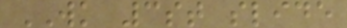WK 3st slide
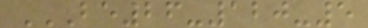BE26-120-5
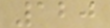120
